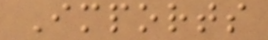Imports
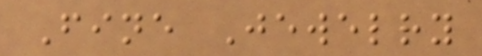Fine Jewelry
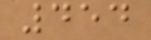454
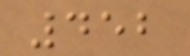452
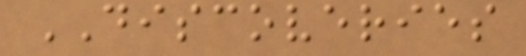DISCOVERIES
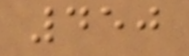450
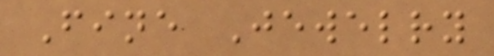Fine Jewelry
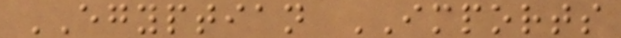EGYPTIAN IMPORTS
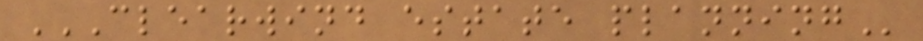CLEARWIND ESTATE PLANNING
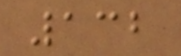132
